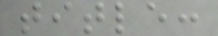title:
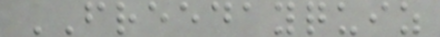FREEDAYQUIZ
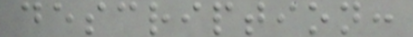description:
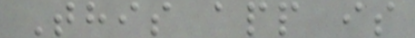This app is
